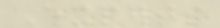Experts
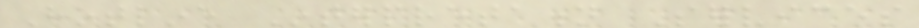Hotline Interpretation Services
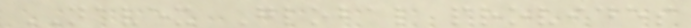NAVEX Global provides
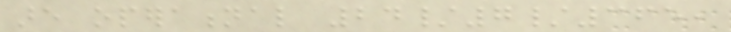are operational 24/7/365,
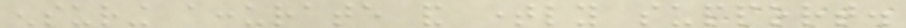ensuring accurate and timely support.
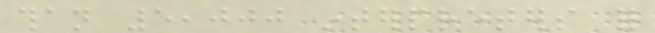than 5,000 interpreters for
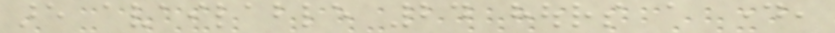are available 24 hours a day,
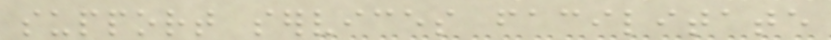support services facilitate
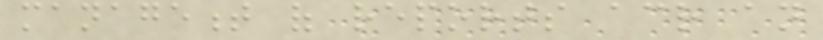management of reports across an
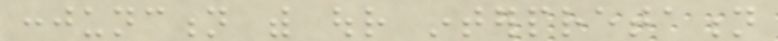conjunction with our interpretation
